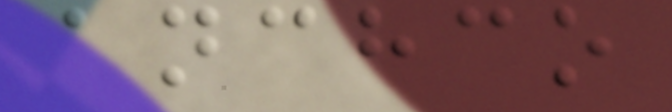anchco
